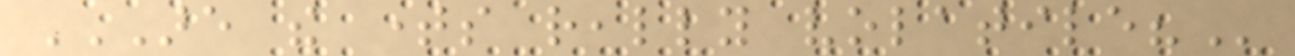ARE THE TIMES REALLY VOLATILE?
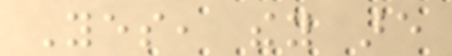Yes, they are
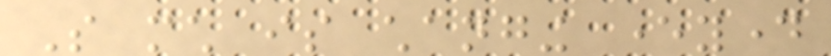So much is changing everyday
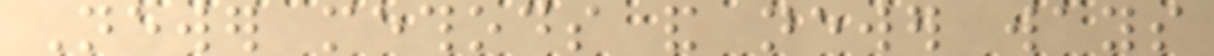Newer methods and newer ways
